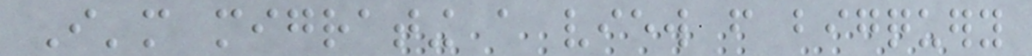I'm migrating a view from bigquery
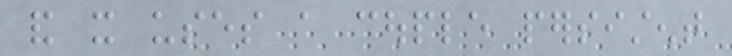and it uses a couple persistent
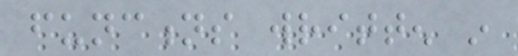functions written in
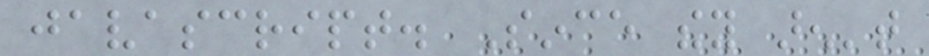javascript. Since they aren't
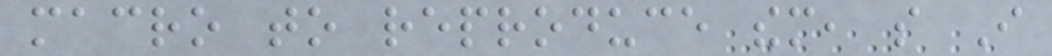macro to reproduce them, so I
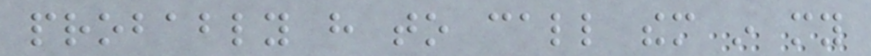probably have to call them in my
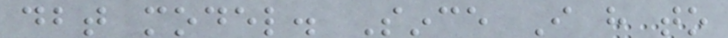dbt model. Since I have to
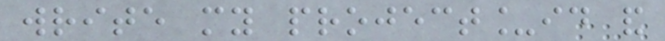write my project_id and
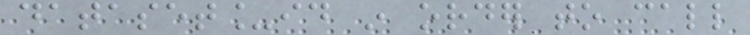dataset_id in order to call
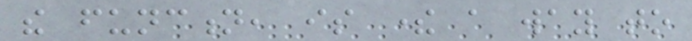the function, is there a way to
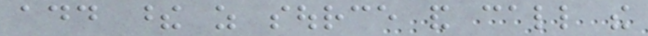add these as source and call the
